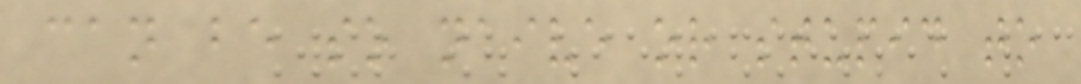can be so naive or stupid to
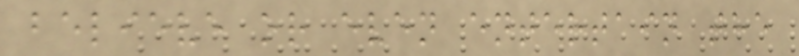believe or even entertain the
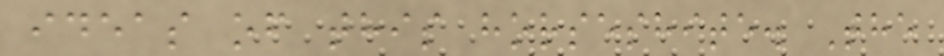ideas of this horseshite. The
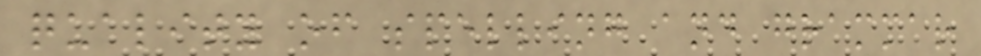quality of spelling and grammar
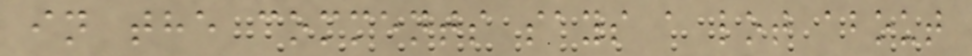in the comments says a lot about
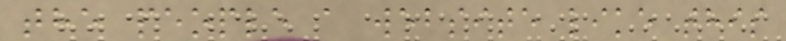the people a website like this
